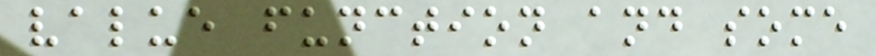value function and some
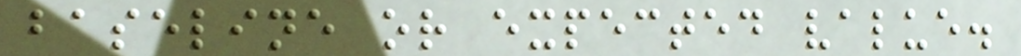baseline or expected value.
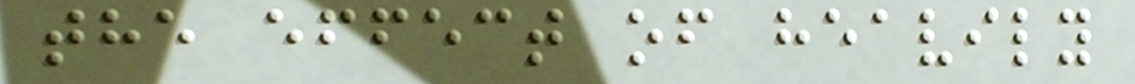the effect of heavily
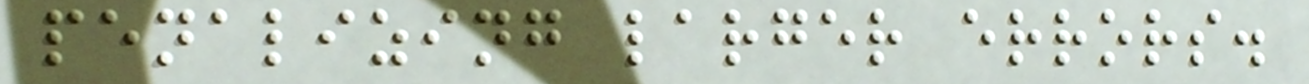penalizing larger errors.
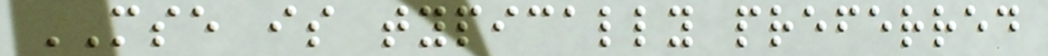MSE is typically preferred
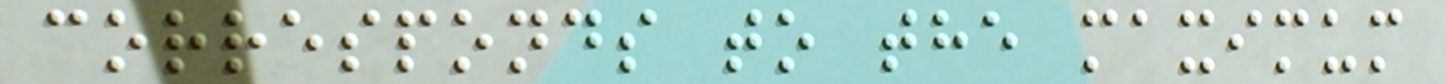corresponds to the maximum
